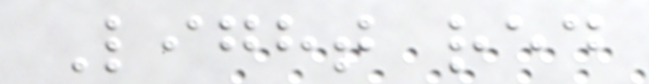Light red
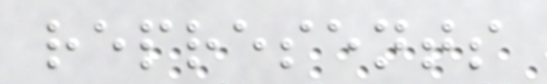represents
